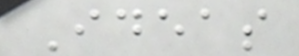Ideas
